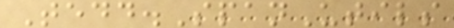Tedd.SpanUtils
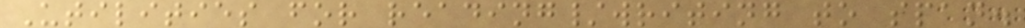Utilities for reading/writing to span.
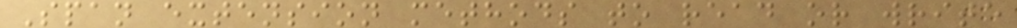Span extension methods to read or write
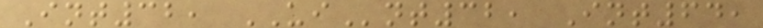Int32, UInt32, Int64,
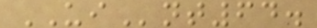UInt64.
